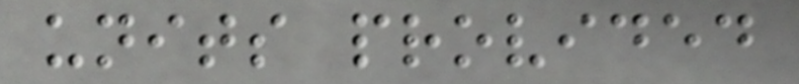units provided
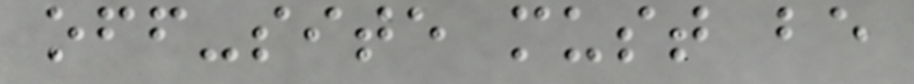off-site must be
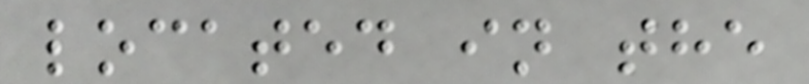located in the
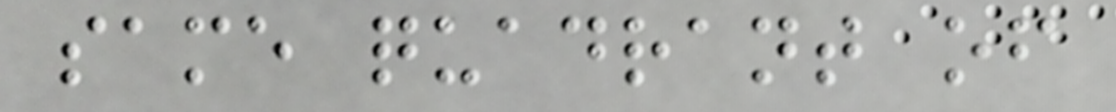same quadrant of
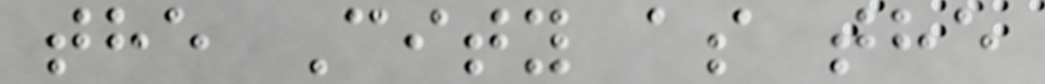the City as the
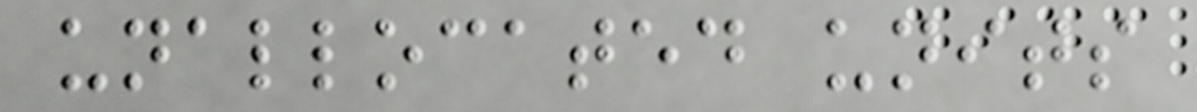unallocated units
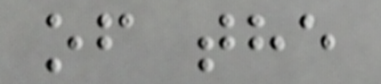of the
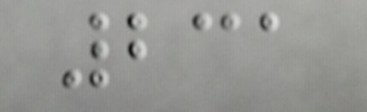231
